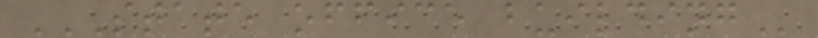STATE OFFICE BUILDING
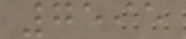7595
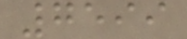7599
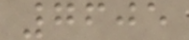7605
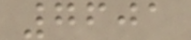7601
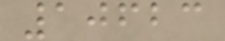10623
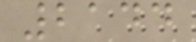2144
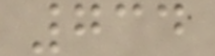734
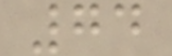74
